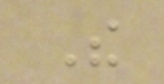The
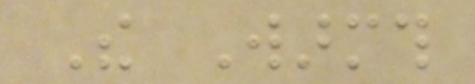The Warmth
